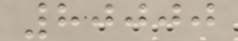80000
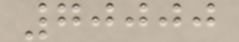70000
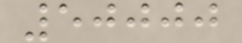50000
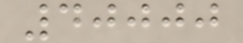40000
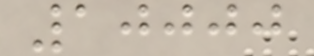10000
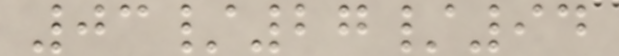03/27/94
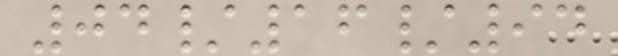04/16/94
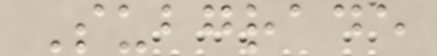Subgrade
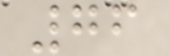76
